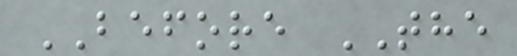BEFORE THE
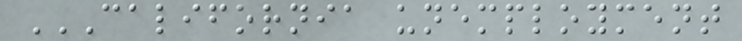CALIFORNIA UNEMPLOYMENT
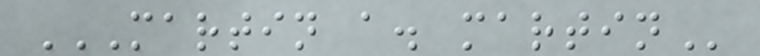MARTIN A. MARTIN
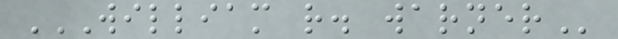WILLIAM R. WARNER
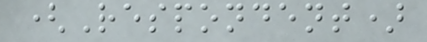(Respondent)
